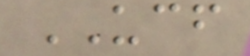UCF
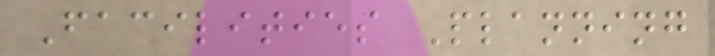Facilities Planning
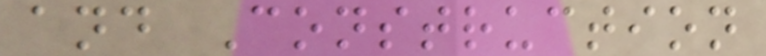and Construction
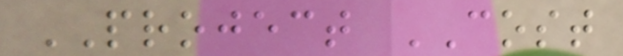PROJECT COST
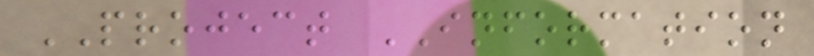PROJECT INFORMATION
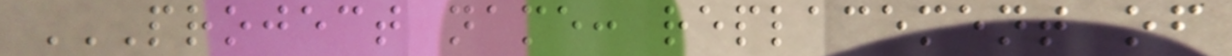PROJECT NAME: REPLACEMENT OF
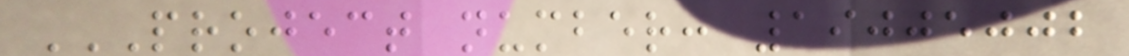PROJECT NUMBER: 19005002
